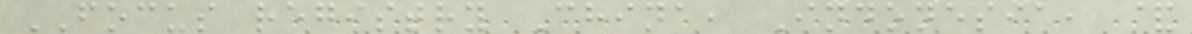FOCUS registry China, Indonesia, &
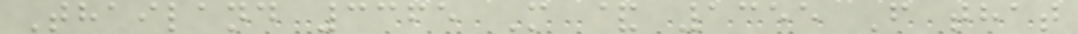Thailand 3365 M & 1355 F that
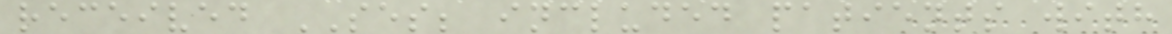received SES; included patients with
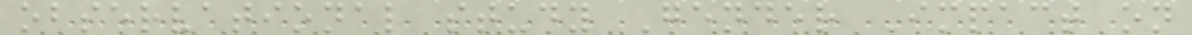observational study Gender Impact on
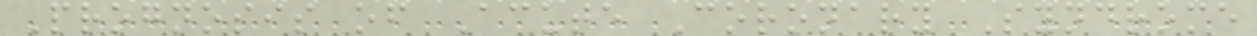Prognosis of Acute Coronary Syndrome
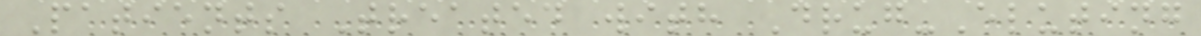Patients Treated with Drug-Eluting
